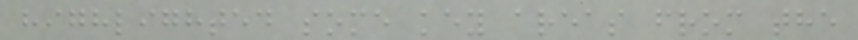highlighted some key areas from the
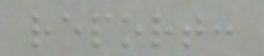report:
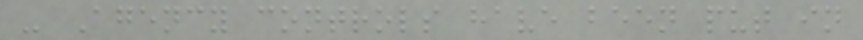- Agency controls have been put in
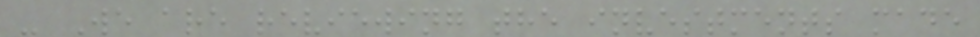- We are reviewing the investments made
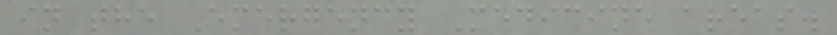in the Emergency Medicine areas.
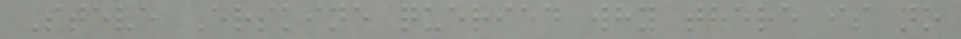Steve Erskine queried why there is no
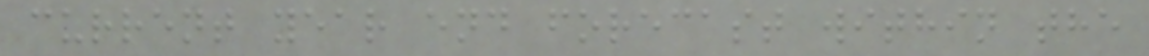current year end forecast within the
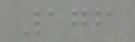176
